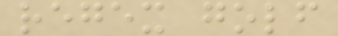regex golf
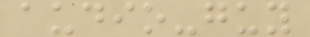audio-guy
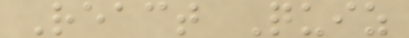React Quiz
